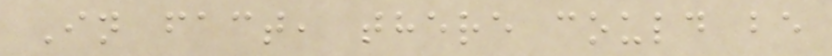In fact, there could be
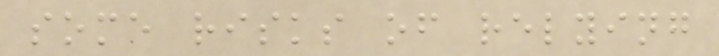some risks of relying
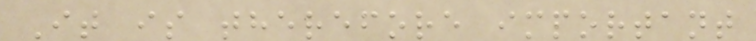It is therefore important
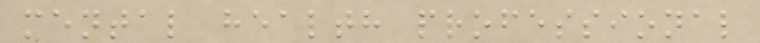mental health professional
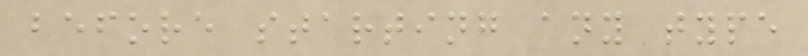before starting any type
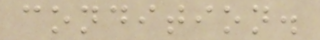condition.
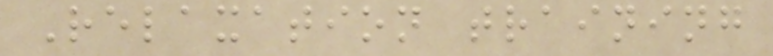Relaxation training
